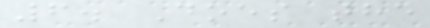6. Does the
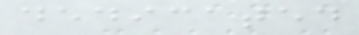dedicated
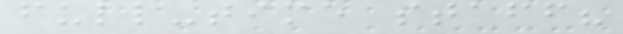full-time staff?
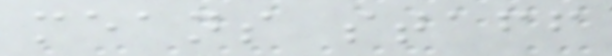means staff
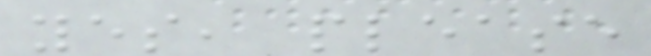yes, please
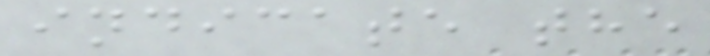indicate the
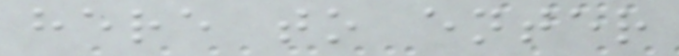here to enter
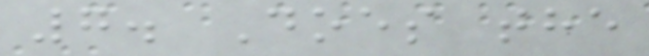7. Does the
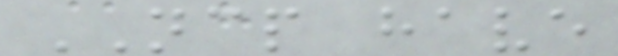NCP have
